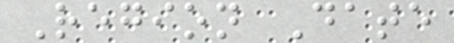Region Date
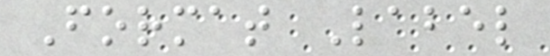Format Label
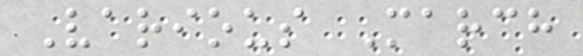Various March
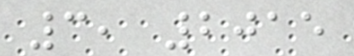3, 2015
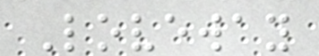Loveway
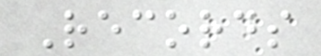Records
